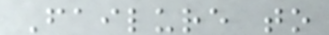Failure to
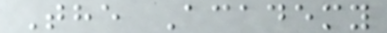The Academy
